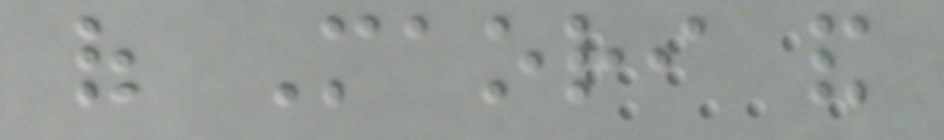of Maori and
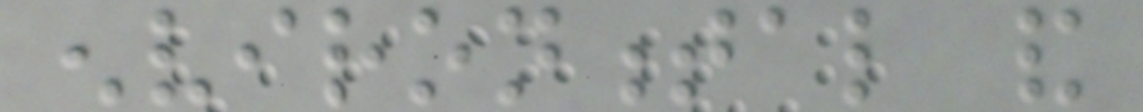environmental and
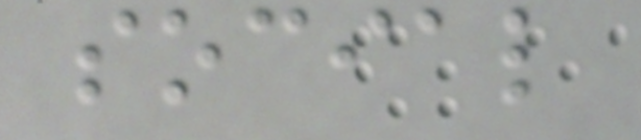social
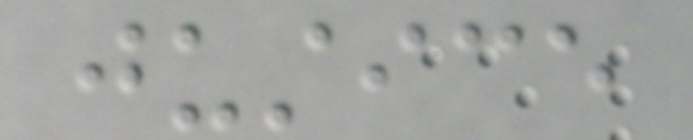justice
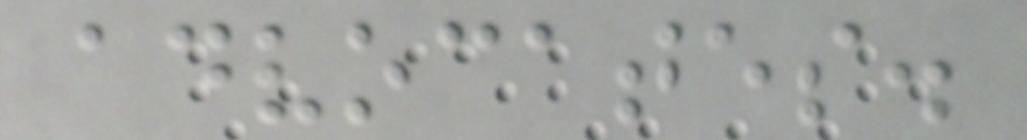advocates.
